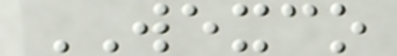WEXCO
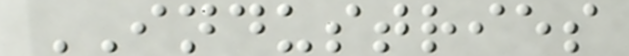INDUSTRIES
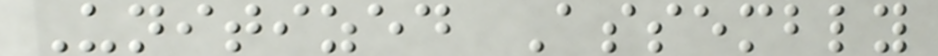Unitized Assembly
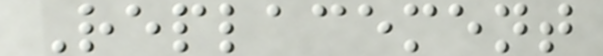Replacement
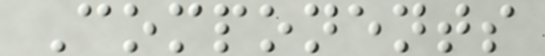Components
